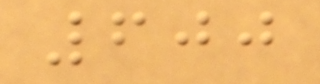600
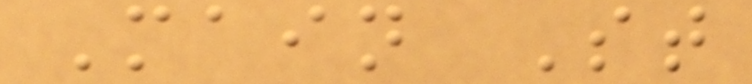Main St
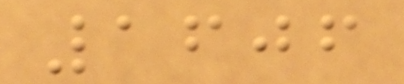1606
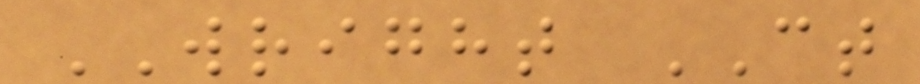WRIGHT CT
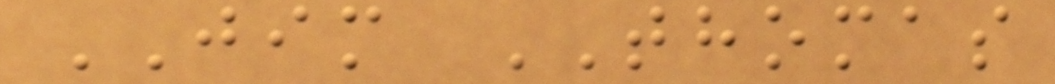JIM THOMAS
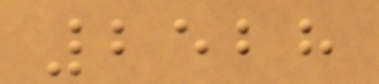2528
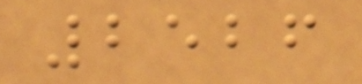2526
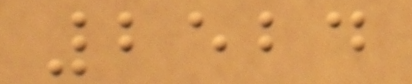2524
